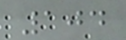104
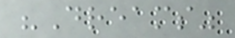"Dreams"
